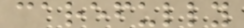carefully
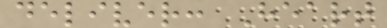deliver: Heart
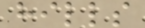hills
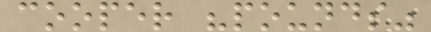cooper "pounds"
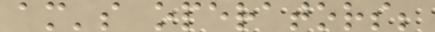am's operators;
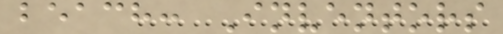beach: Inventors
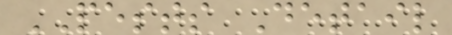PESTS Detail
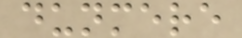dunmere
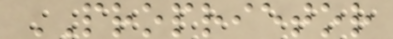PROPRIETOR
